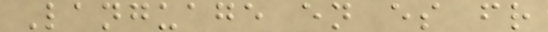Language en es fr
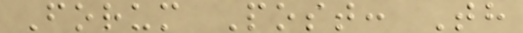Forum Post: Th
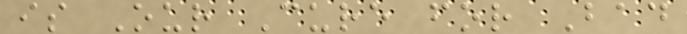is Our Cure for Bad
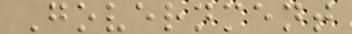Government
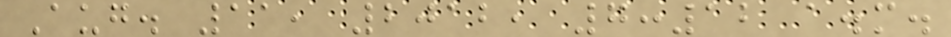Aug. 11, 2012, 7:12 a.m.
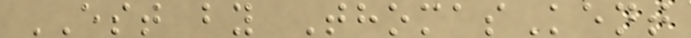EST by ThomasKent
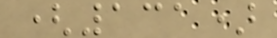(131)
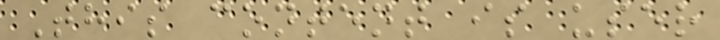This content is user
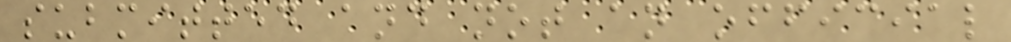submitted and not an official
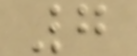7
